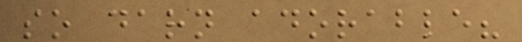so darn adorable?
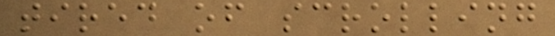tired of scrolling
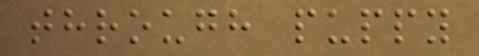through puppy
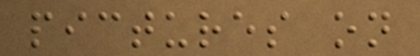pictures on
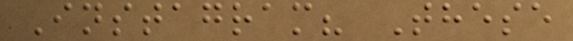Instagram? These
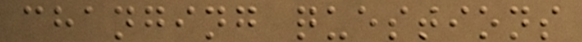changing questions
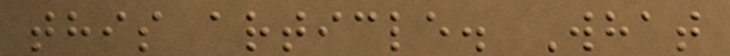this article. What
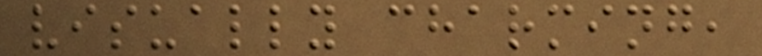visually charming,
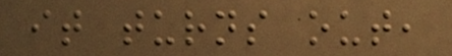it turns out,
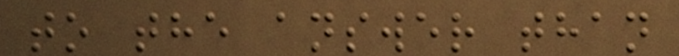to the answer than
